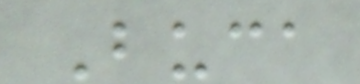Buca
